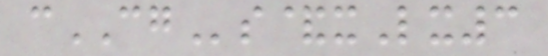cCGs&xLx3
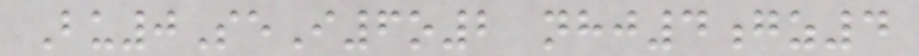Bu0SeI6o2 nhj4gz4
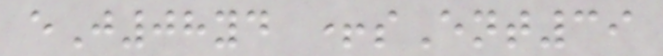eJ08yd +sEnt39
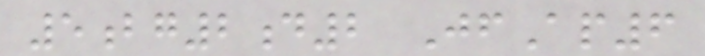5bg2d2 JfAp6
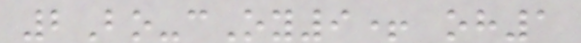2Bo-cOy9+ oh1
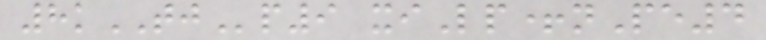8kTJp9 xiLp+nPe4
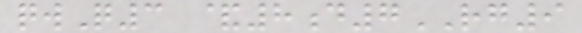qwQ3 &8d7RG9
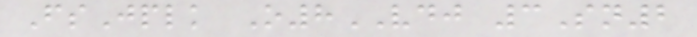FsJplk O8VDJ 3Sn2
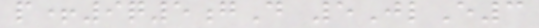p+9q5gD 5JlE3
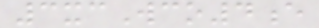3xcWco4e
